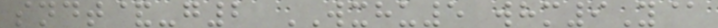sndt&-g2 WXHU5 whm9Y@
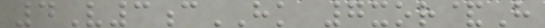4V3cHK 7xor&H
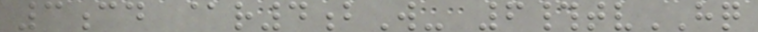3cd @r4bW- 6#tvHQ
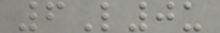6L0u
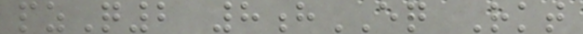pzQ2 8hEQ Rkt
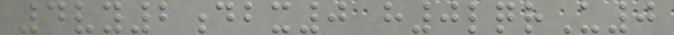4vy2dbx0 h0lqrU0
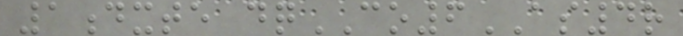1dxte dqCO6AS4r
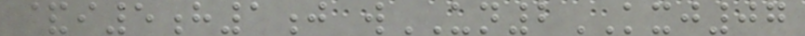&i5h1j wUN2KXJ07
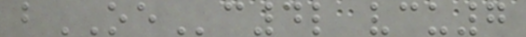bOEc4l vcu7
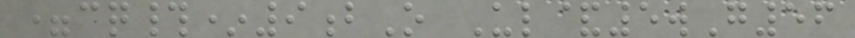=cq#*9bO Ul&5wG56
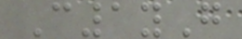C1yG
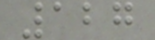127
